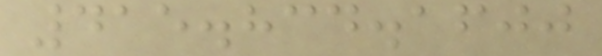415.834.1600
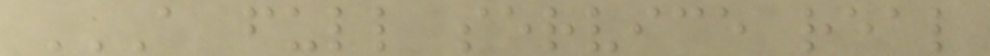A FULL SERVICE REAL
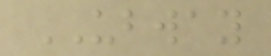UBWAY
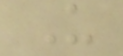U
